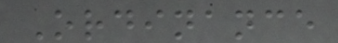Ordinance
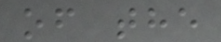of the
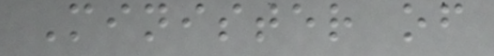Minister of
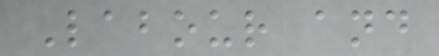Labour and
